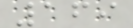169
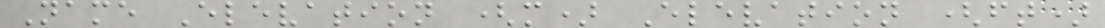Name Elevation (m) Elevation (ft)
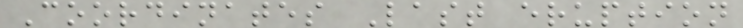Coordinates Last eruption
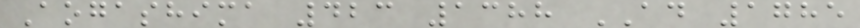Aogashima 423 1388 AD 1785
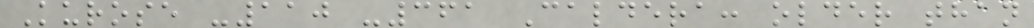Kurose -110 -361 Caldera: older than
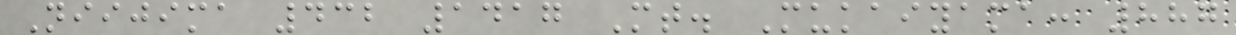Niijima 432 1417 Mt. Mukaiyama: 887
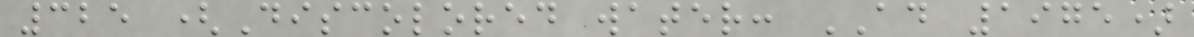325 (Discolored water: AD 1975)
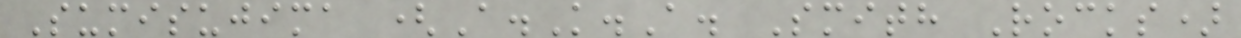Sumisujima (A.K.A. Smith Rocks)
